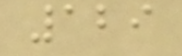129
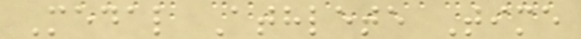Medal Athlete Time
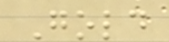Gold
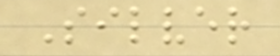Silver
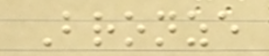Bronze
